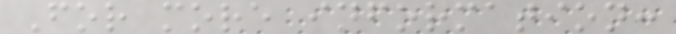For more information:
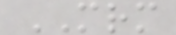MRM
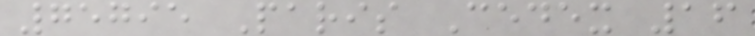75795 Paris Cedex 16
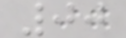00
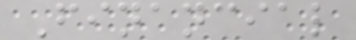Financial
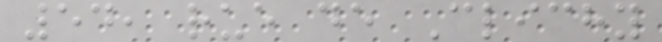54, rue de Clichy
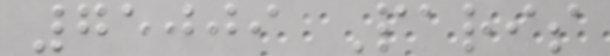75009 Paris
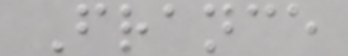France
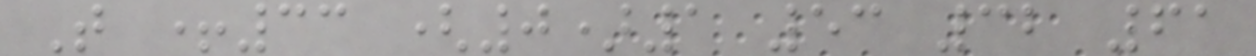T +33 (0)1 53 32 61
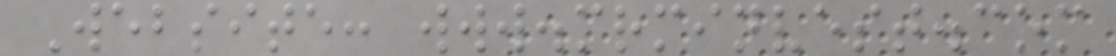Website: www.mrminvest.com
